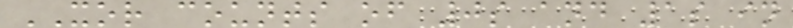XOR counts of 0s and 1s in
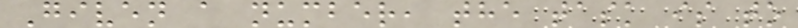Given a number, the task is to
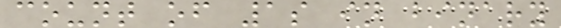count of 1s in binary
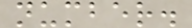number.
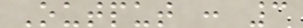Output : 3
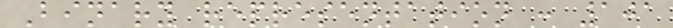Binary representation : 101
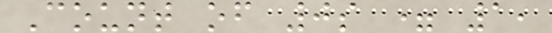Count of 0s = 1,
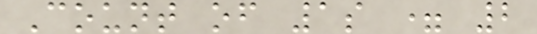Count of 1s = 2
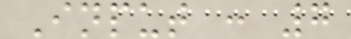Input : 7
